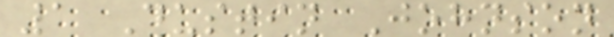1 Dustin Johnson
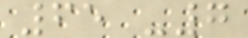65 -7
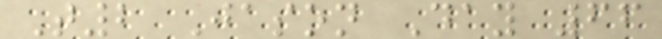T2 Jason Day 66
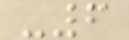-6
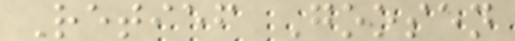Retief Goosen
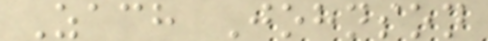Zach Johnson
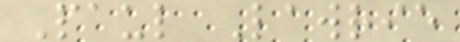Paul Lawrie
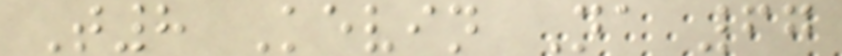T8 Kevin Na 67
